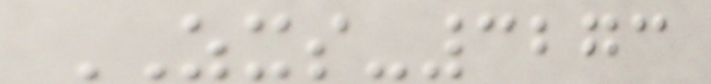ZXS-3273
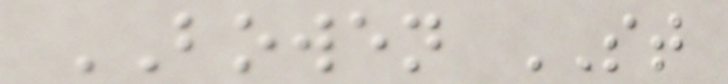BOWEN ST
